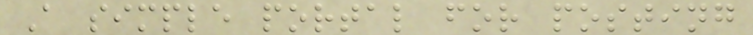A simple portal for posting
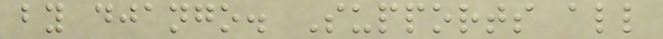by django. Supports all
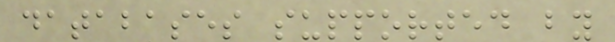databases supported by
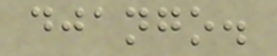django.
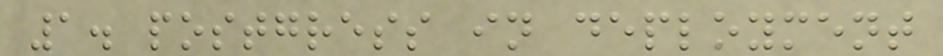1. postgress in deployment
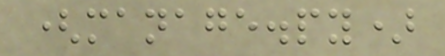(manage.py)
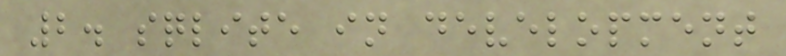2. sqlite in development
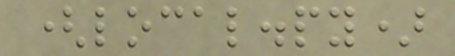(local.py)
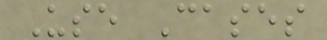Use Cases
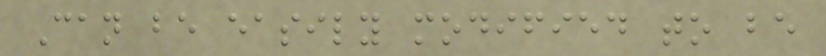Can be easily modified to be
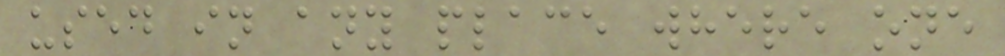used in any place where one
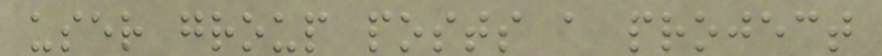user group posts a project
